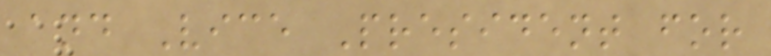and Vice President for
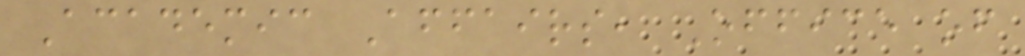Academic Affairs, Office of
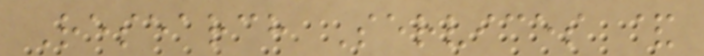Research Services &
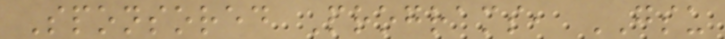Sponsored Programs, GSU
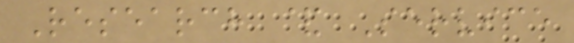Research & Service
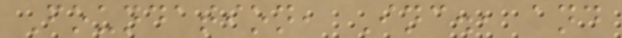Foundation, Inc., and
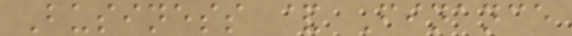Business & Finance
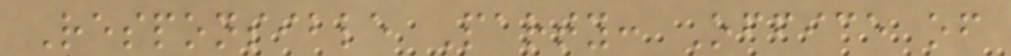Responsible Party: Office of
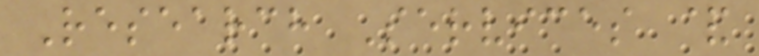Research Services &
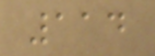114
